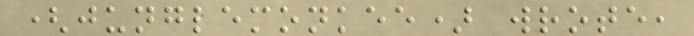(junglemonkee) wrote,
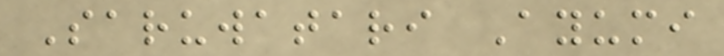Saruwatari Ayumi
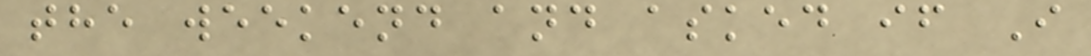the weekend and asked if I
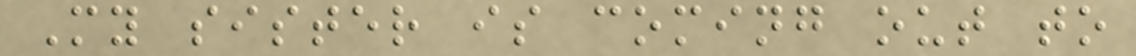My sister is coming out to
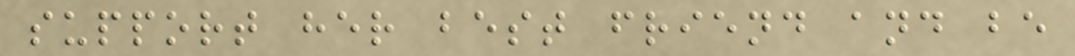support her best friend and be
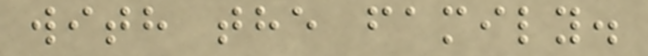with the family.
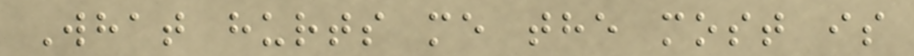What hurts me the most is
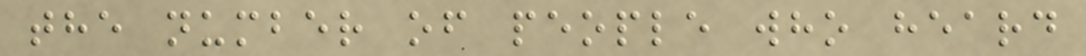the number of people who heard
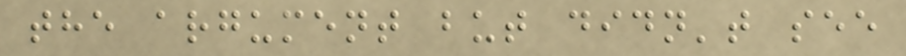the argument but didn't see
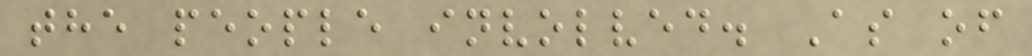the people involved. As of
